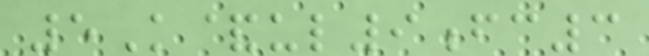5K&ul9fc3
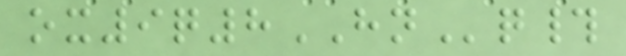ox9q8HNq#
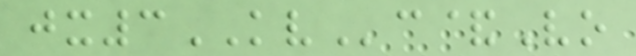jx3KVc&Vo
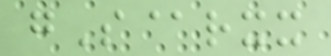gS@rxx
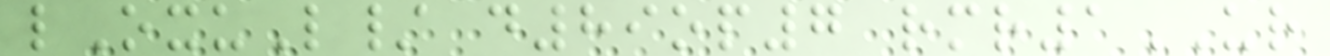lOxuL/ d89op7 rmr1UR
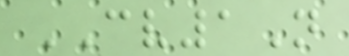CV1N
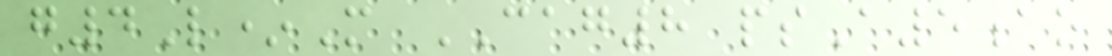g4L*M CAG8 psA5ao
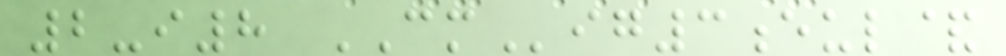2-i8 CMig3eul&
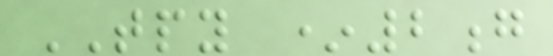TPY *2g
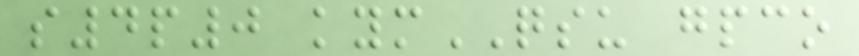s4p0 kymQSU gpco
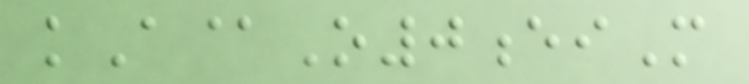kA@O0eiM
